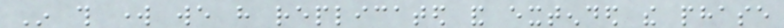In this work we have replicated and extended the phase
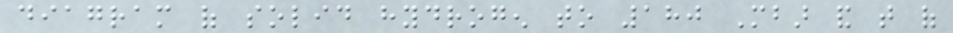diagram of solid hydrogen to 180 Mbar and that of
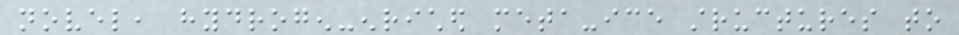novel, hydrogen-enriched meta-ice structures to
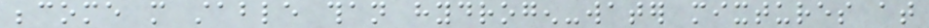become more stable than hydrogen-water mixtures at
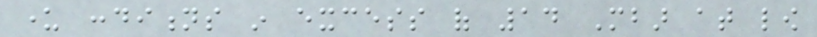under conditions in excess of 14 Mbar at low
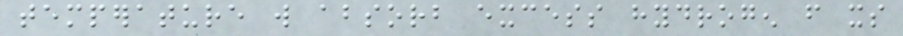temperature will absorb excess hydrogen from its
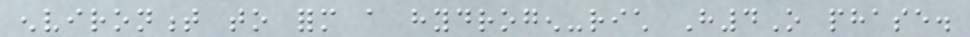environment to form a hydrogen-rich H4O phase.
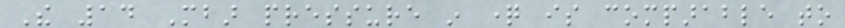The 14 Mbar pressure in question is comparable to
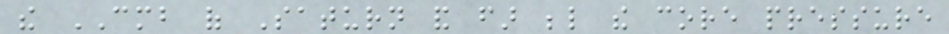the CMB of Saturn and far below the core pressure
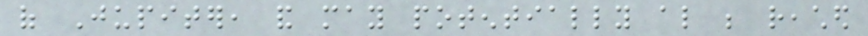of Jupiter, and may potentially also be reached
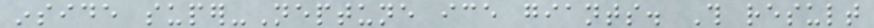inside super-Neptune ice giants. This result
